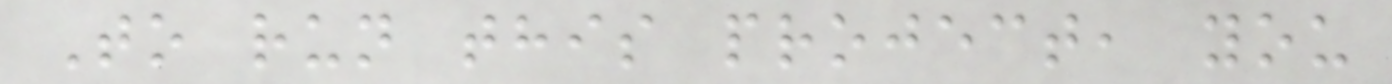To run this project, you
